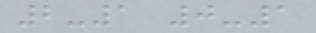2-1 0-1
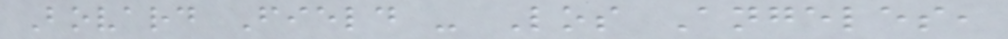Bovard Field - Los Angeles,
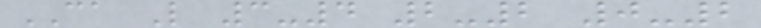CA L 3-4 2-2 0-2
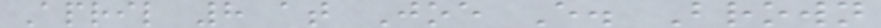April 8 at Joe E. Brown
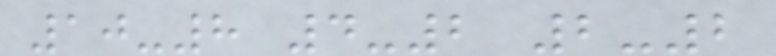10-8 4-2 2-2
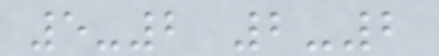5-2 2-2
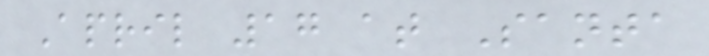April 17 at Santa
